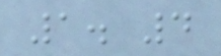1. 4
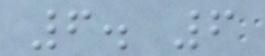6. 6
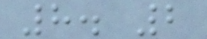8. 2
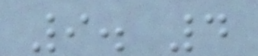9. 4
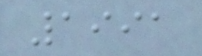1991
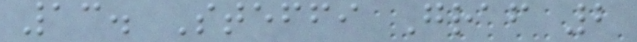13. Steffi Graf 2
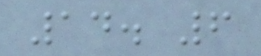14. 6
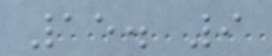15. 9
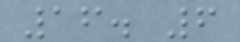16. 6
